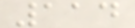114
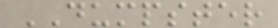DUMPSTER
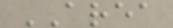AREA
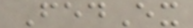FedEx
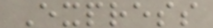Express
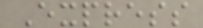Express
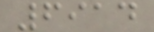6914
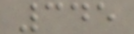345
